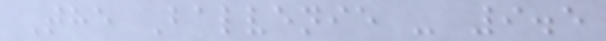The Balvenie - 9.5
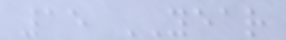15 YEAR
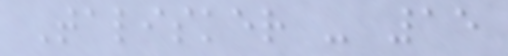Talisker - 15
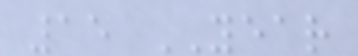15 YEAR
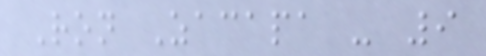Ron Zacapa - 9
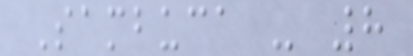Sambuca - 8
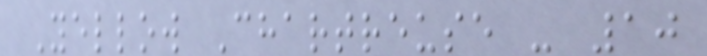Yellow Chartreuse - 10
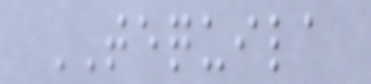TEQUILA
